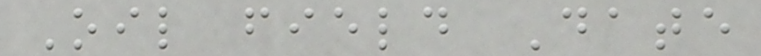Oil field Date
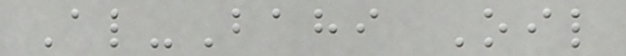Al-Bahi Oil
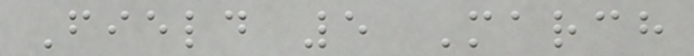Field 5 March
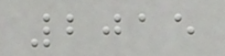2015
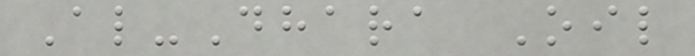Al-Dhara Oil
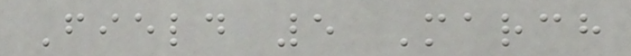Field 5 March
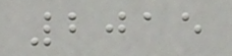2015
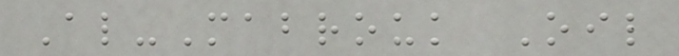Al-Mabrouk Oil
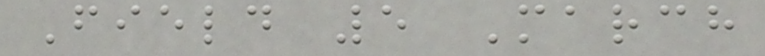Field 5 March
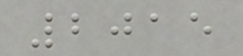2015
